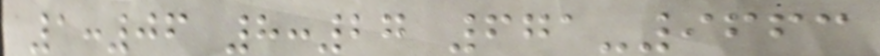1:06 8:27 671-9663
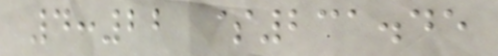4:22 $231.45
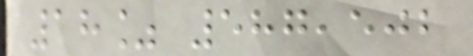18% 587,502
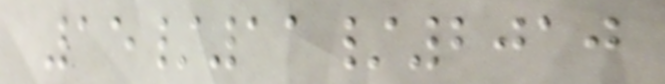15/11/2010
